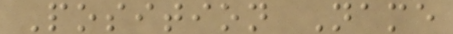Position Name
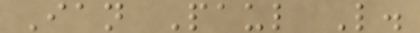Ian Paul L.
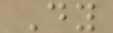Dy
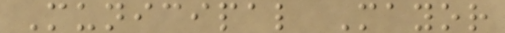Municipal Mayor
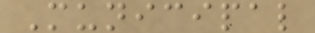Municipal
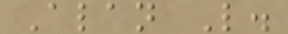Alan L.
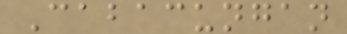Cabacungan
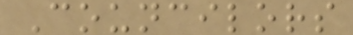Councilors
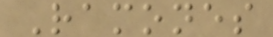Ramones
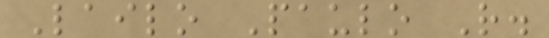Lailo Paulo R.
